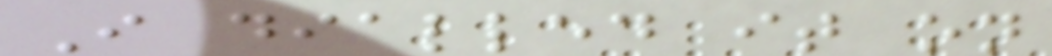I dialled it on
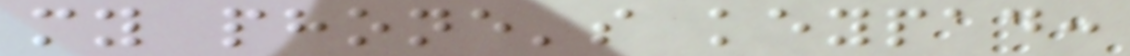my phone's keypad:
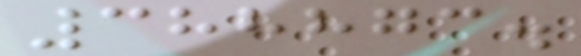388873.
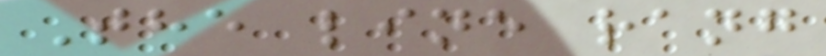The line rang
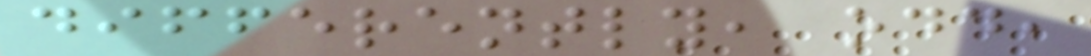differently, odd,
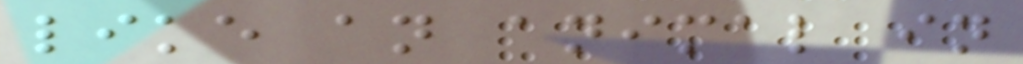like an animal in
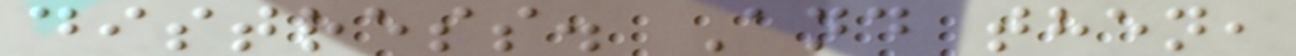distress. And then,
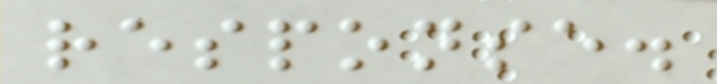response.
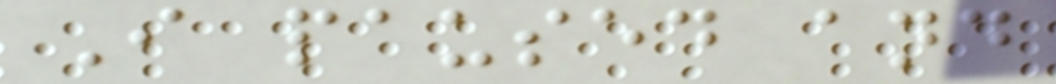I paused and
